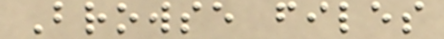Browse files
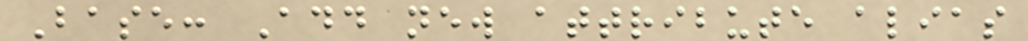Base: Add new attribute alias
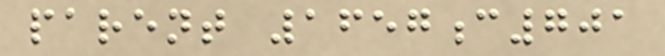parent 1657c701
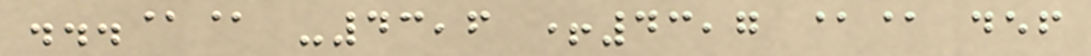...@@ -43,6 +43,7 @@ def
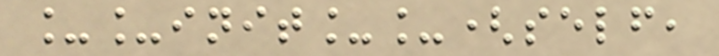__init__(self,
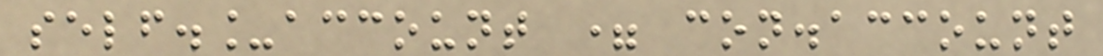self._account = con.account
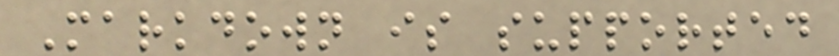Markdown is supported
